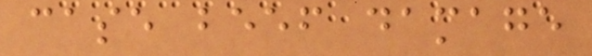case beef damage
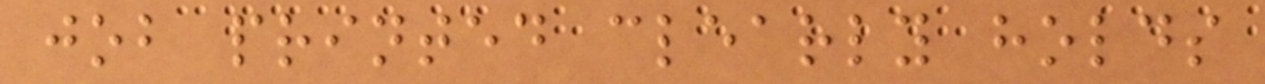job printed clearly holds
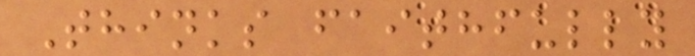Thinks faithfully
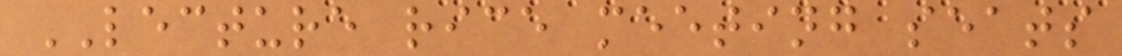LECTURE rice meeting seats
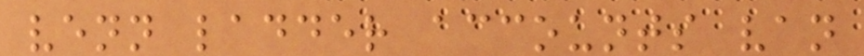venn ladder accounts van
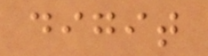digit
